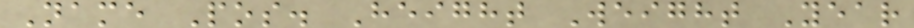Name Pos. Height Weight Year
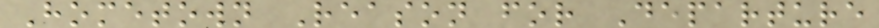Hometown Reason for Departure
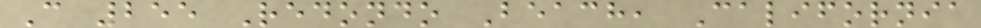C 255 Redondo Beach, California
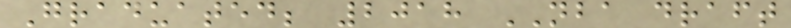Graduated; 2018 NBA draft
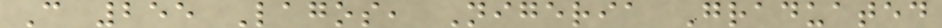C 255 Lagos, Nigeria Graduated
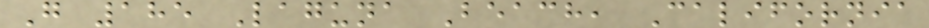G 185 Laguna Beach, California
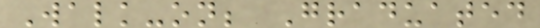Walk-on; Graduated
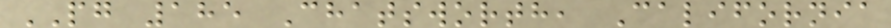PG 185 Chatsworth, California
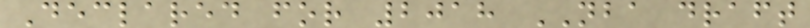Declared for 2018 NBA draft
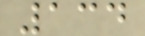134
